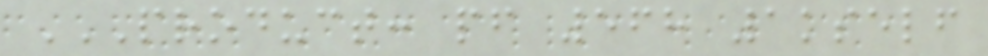PRODUCT: PF 568 1KSELF
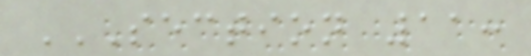SECTION 11:
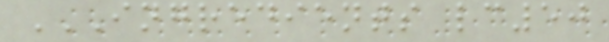INGREDIENTS LC50
